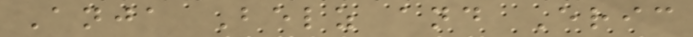Anja Belz and Eric
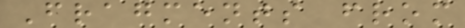Fragments from
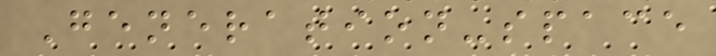Generation-space
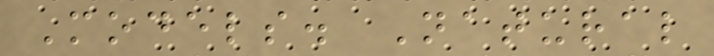Models. Natural
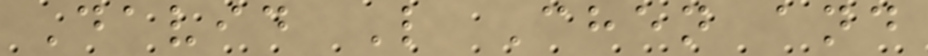David L Chen and
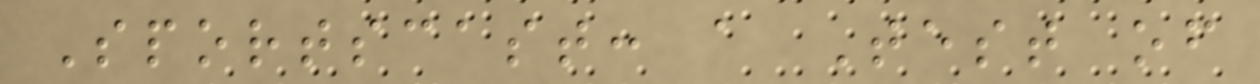Sportscast: a Test of
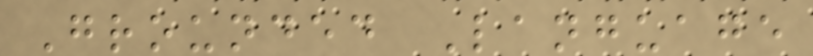Grounded Language
